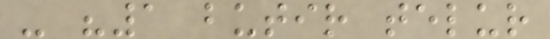- "1 butir telur
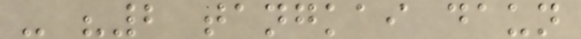- "2 tangkai daun
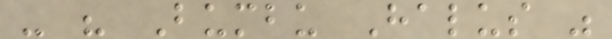- " Bumbu Halus "
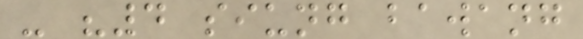- "4 siung bawang
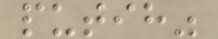putih"
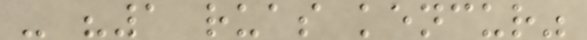- "1 ruas kencur"
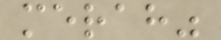merah"
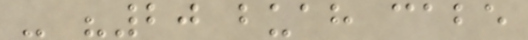- "20 buah cabe
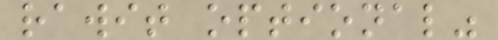rawit optional"
